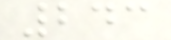243
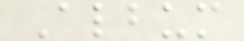Album
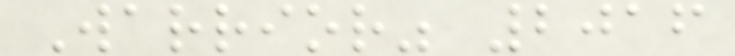Warrior" 2016
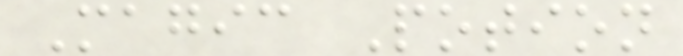Magic Potion
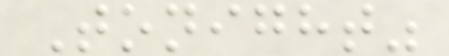Tonight"
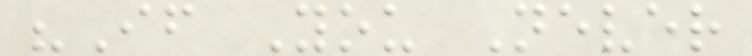"If You Never
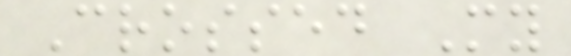Crossed My
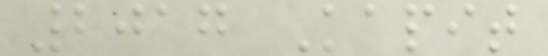2017 Kapit
